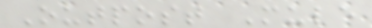Outpost Mule
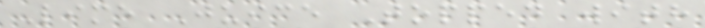Lime Juice Topped with
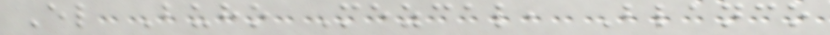El Buho Mezcal, Blanco
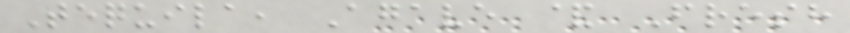Tequila, Agave & Fresh
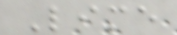Lime
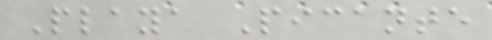Playa Picante
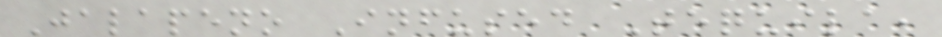Jalapeno Infused Tequila,
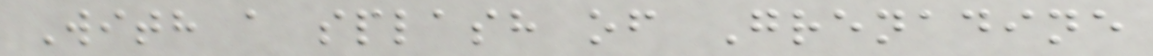With a splash of Grenadine
